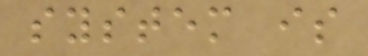system is
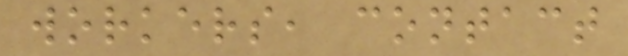workers, contact
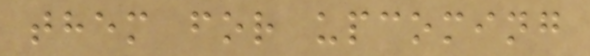them for upcoming
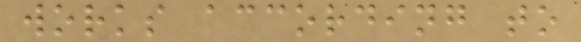works according to
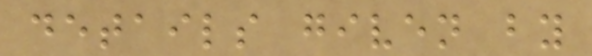details given by
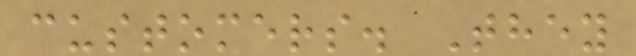customers. They
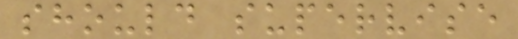should supervise
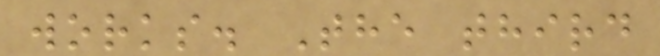works. The third
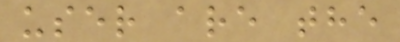user are the
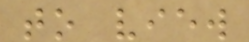to view
